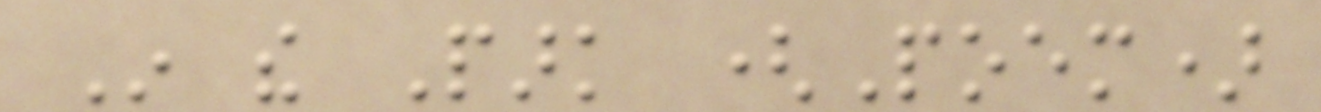In the Park (Poem)
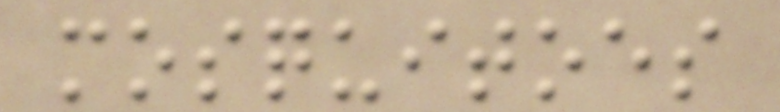mosquitoes
